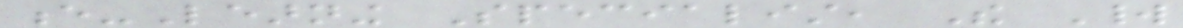e-Learning Specialist, The World
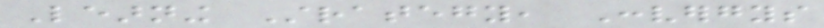Learning Strategy, Convergys
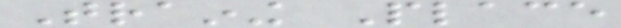Training Place
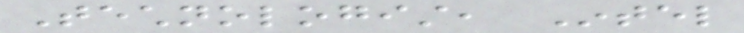Technologist, Intel
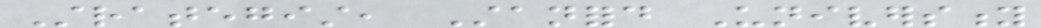Strategist, Stanford University
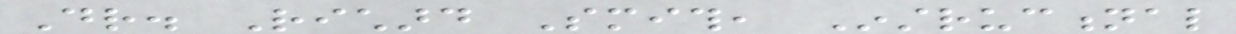Dr. Richard Smith, Instructional
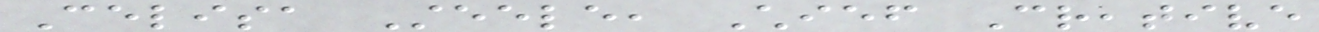Celisa Steele, Chief Creative
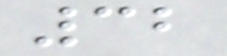32
